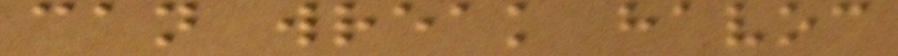can wreak havoc
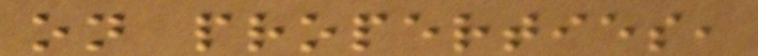on properties,
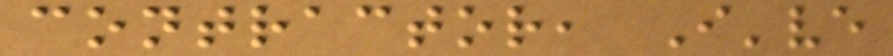contractor, I've
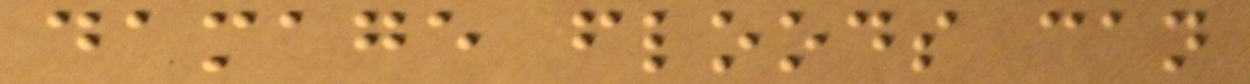damage floods can
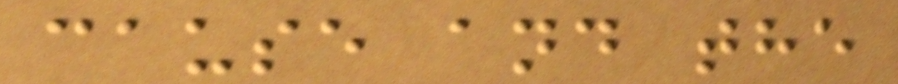cause and the
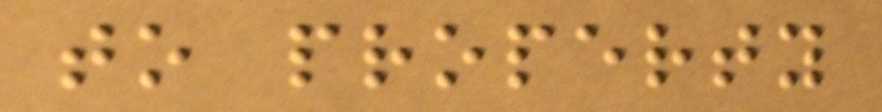to property
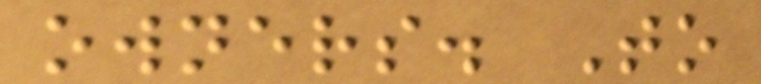owners. To
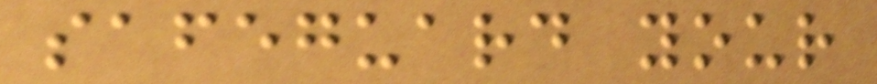safeguard your
